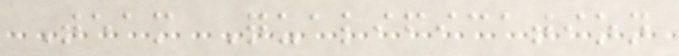Team Qualification
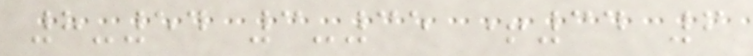8-54 3-35 +34 6
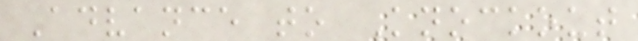Advance to Knockout
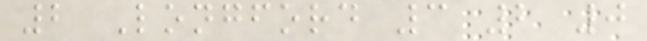2 Longford 3 2 0
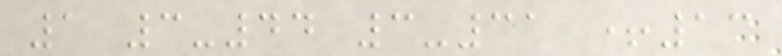1 3-44 3-31 +13
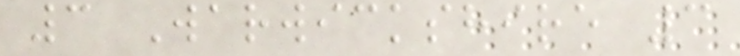3 Warwickshire 3
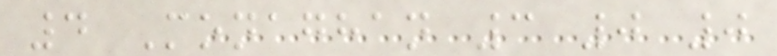4 Monaghan 3 0 0
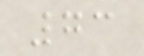73
